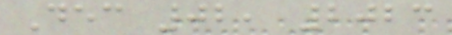Dec 02, 2023
